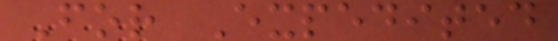For Expedited
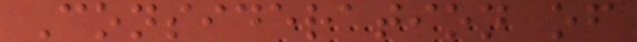Consideration of
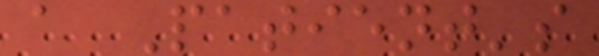a Patient's
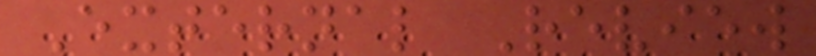External Review
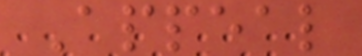Appeal
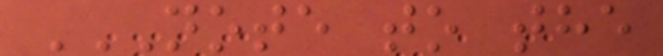NOTE TO THE
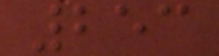253
